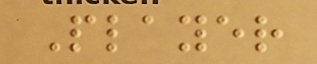Player
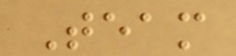Team
